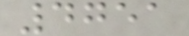4751
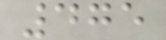475
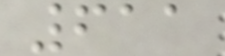611
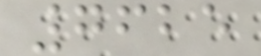7625
